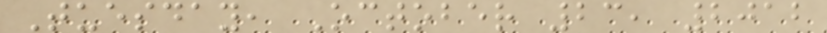Tuesday, October 23, 2012
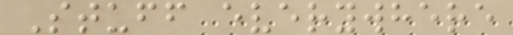Stuff everywhere
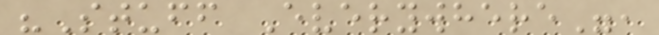"Stuff Everywhere",
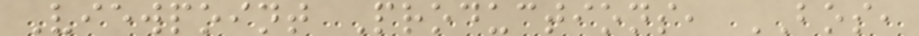Viewpoint Productions, BOS,
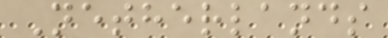Netherlands
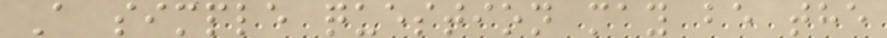A simple question may be the
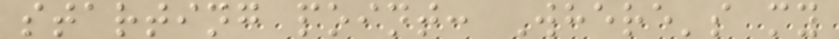starting point: Where's my
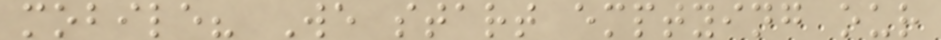mobile? We start emptying our
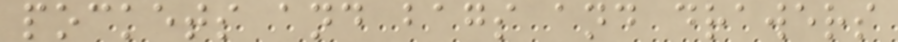pockets and bags and drawers
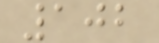102
